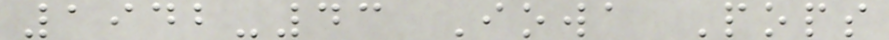1942-43 Iowa Pops
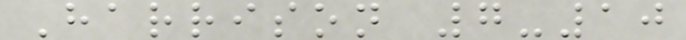Harrison 7-10
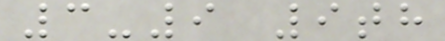3-9 9th
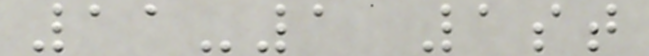11-1 1st
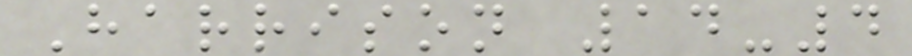Harrison 14-4
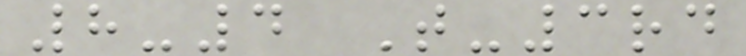8-4 T-3rd
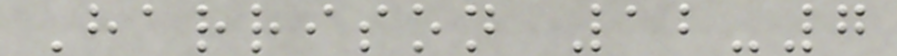Harrison 12-7
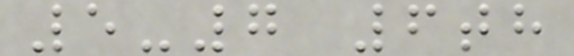5-7 6th
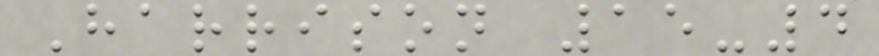Harrison 15-4
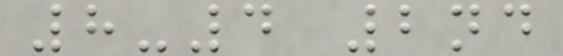8-4 2nd
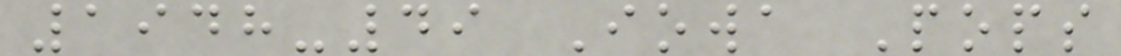1948-49 Iowa Pops
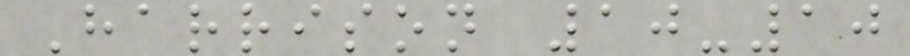Harrison 10-10
